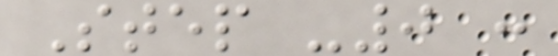Step -0 :
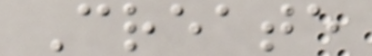Create
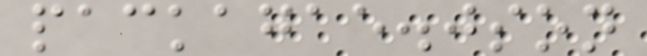packagae.json
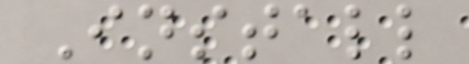Install
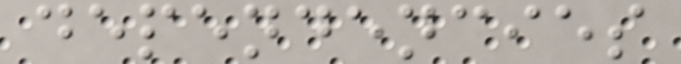dependencies
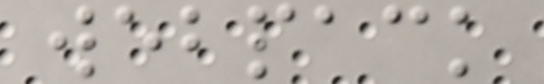webpack
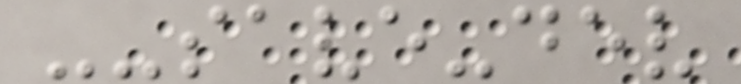--save-dev
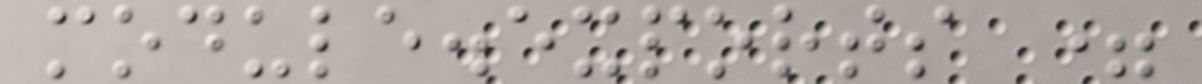module.exports =
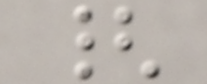{
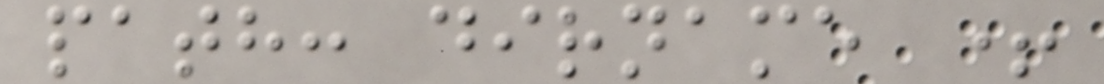path: dirname +
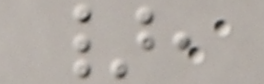},
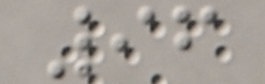96
